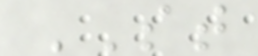ST
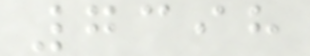7398
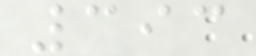393
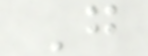G
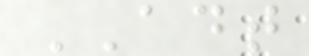ADT
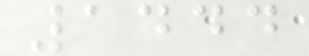1444
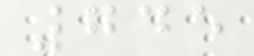745
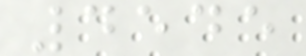4545
